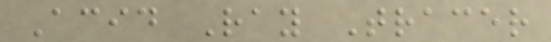Acid Ray Tracer
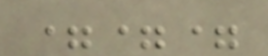===
